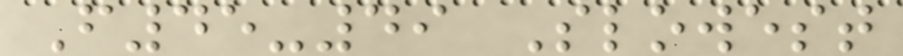F45-49 Slowest
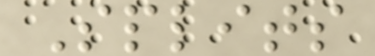Splits
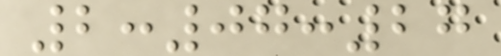2:07:27
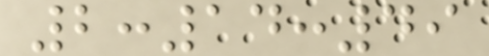2:14:49
